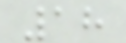18
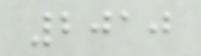2010
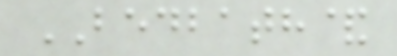BEDBATH&
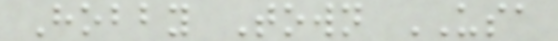Hobby Town USA
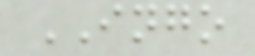INGO
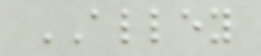ALLEY
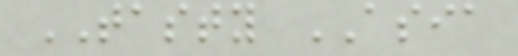TASTY ASIA
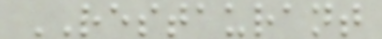RESTAURANT
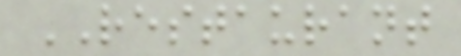RESTAURANT
